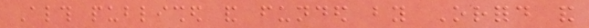Although published and funded by Orford and
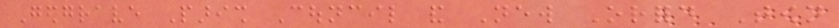Gedgrave Parish Council and New Orford Town
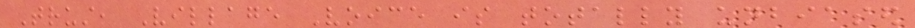Trust, Village Voice is totally unbiased
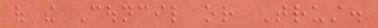of the Council or Trust.
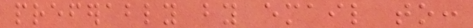preferably by email to:
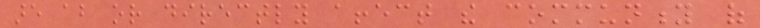are about or directly affect the community of
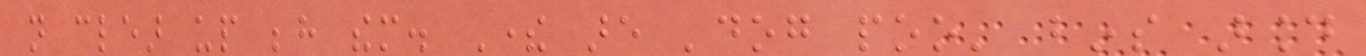not clear up behind them. There are 'dog poo' bins around
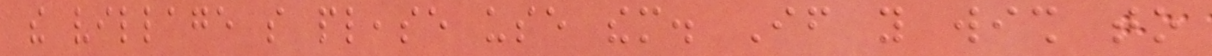the village so please use them. If you wish to
